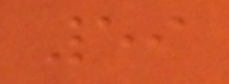59
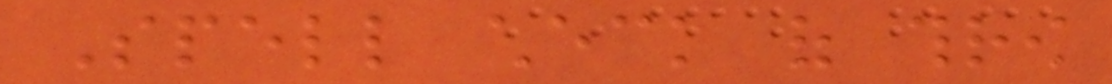Spell check of throw
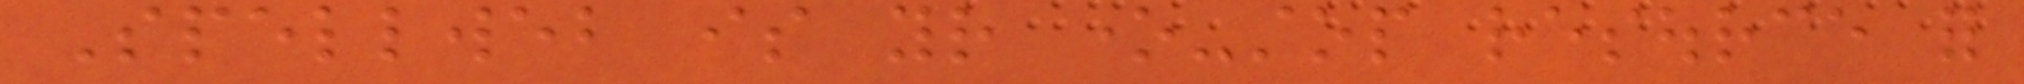Spellweb is your one-stop resource for
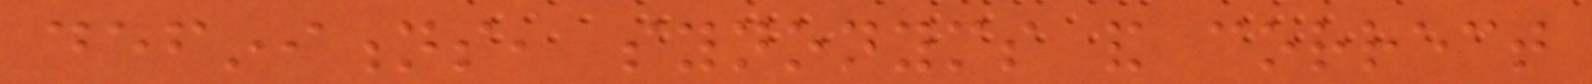definitions, synonyms and correct
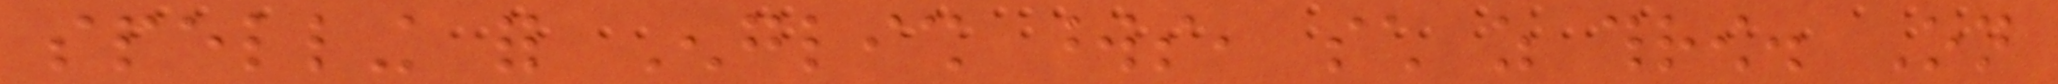spelling for English words, such as throw. On
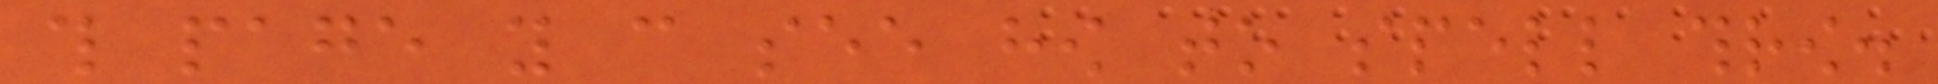this page you can see how to spell throw.
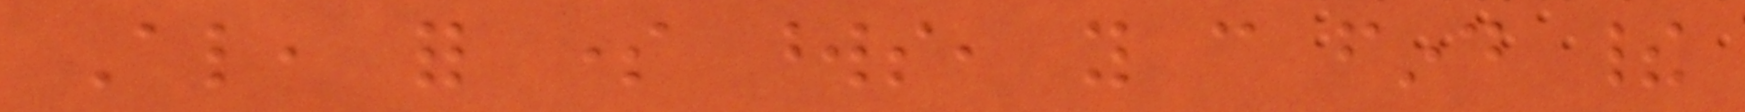Also, for some words, you can find their
